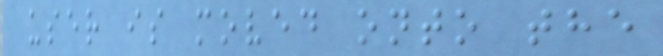user is moved onto the
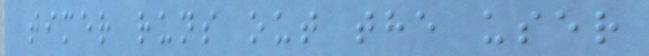timer runs out the user
